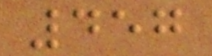457
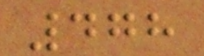478
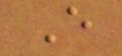E
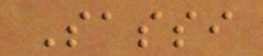Sassi
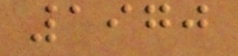1970
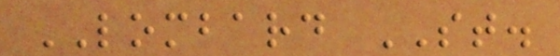LOMBARD ST.
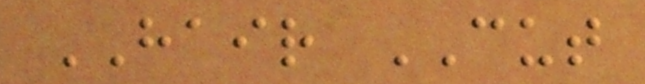HAIR CUT
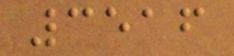3516
